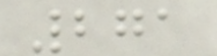271
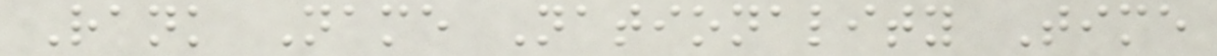Rank Name Nationality Time
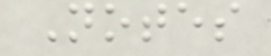Notes
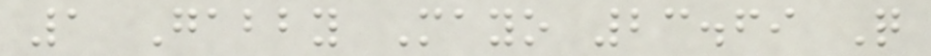1 Gabby Mayo 23.69 Q
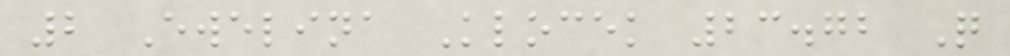2 Ewelina Klocek 23.72 Q
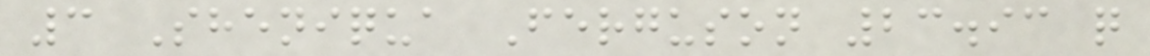3 Sheniqua Ferguson 23.93 q
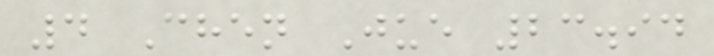4 Chen Jue 23.94
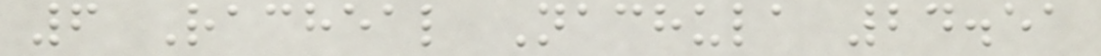6 Racheal Nachula 24.51
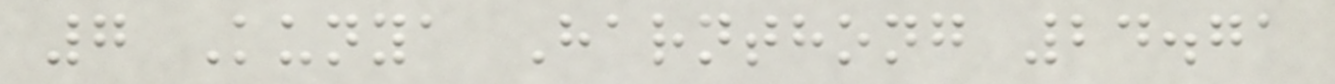7 Kunya Harnthong 24.71
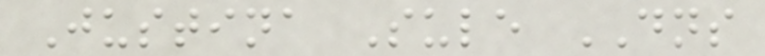Justina Sule DNS
